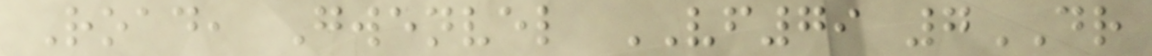Road, Gwenvel VF79 7DR
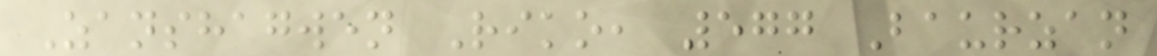Zanshagwen Riko, 577 Baurzan
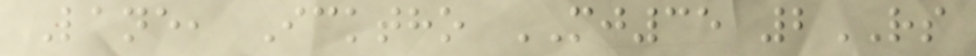Lane, Icktho MJ35 2RS
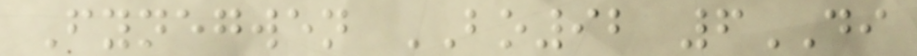Fynegwen BO92 6DI
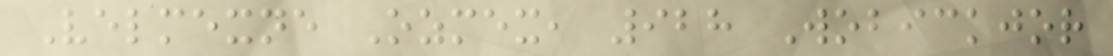Velmexne Ozmex, 928 Wobickjor
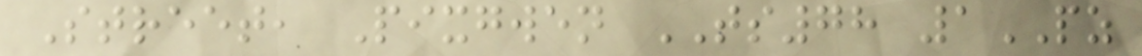Street, Pixgwen TS78 1PZ
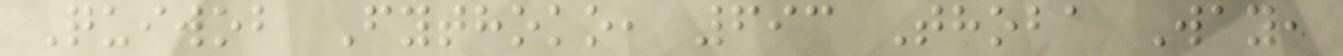Quiwob Fythoko, 693 Thoba Way,
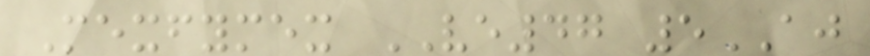Mexfymex VE47 5AJ
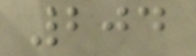204
